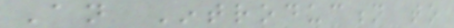An Introduction to
